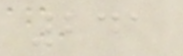241
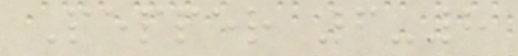Pepper 6-8
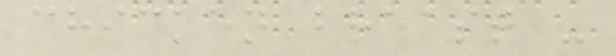chicken breast -
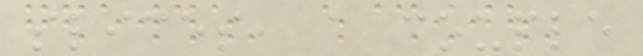slices, a couple
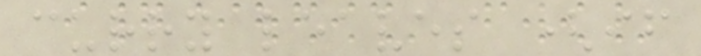curry leaves (if
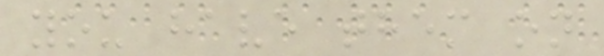you have them on
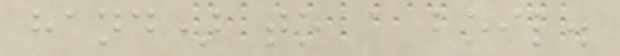hand) to a boil.
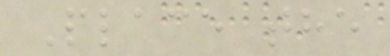Place the
